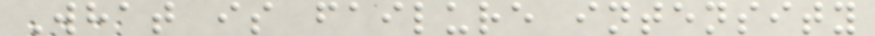What is failure intensity
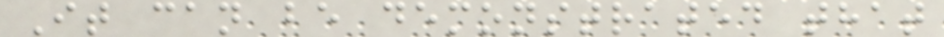It can be demonstrated that
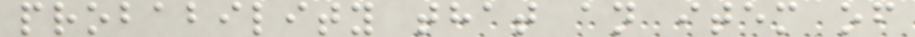probability that an item of
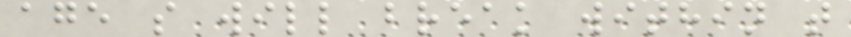age s will break within t
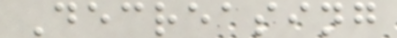Decreasing
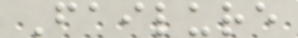Failure
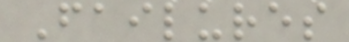Failures
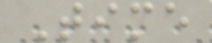Time
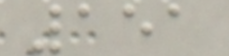151
